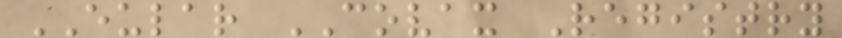EULAR COVAX Registry
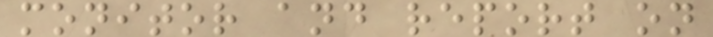monitor and report on
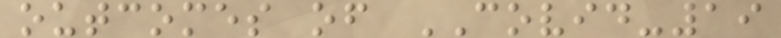outcomes of COVID-19
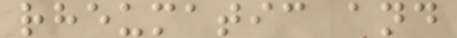rheumatic and
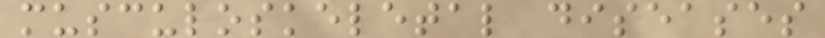musculoskeletal diseases
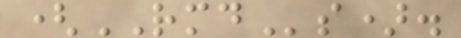(RMDs).
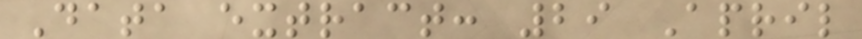Data extract: 29 April
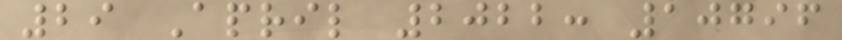29 April 2022: 10796
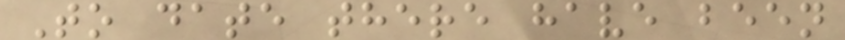To date there have been
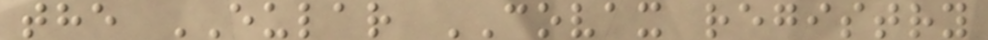the EULAR COVAX registry
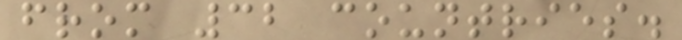from 32 countries.
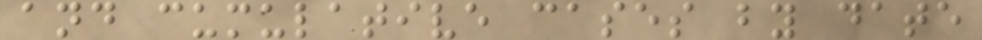and cumulative cases by date
